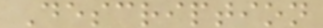Description
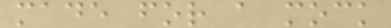made for a mock
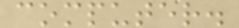computer.
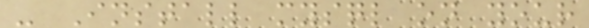- Install mysql on your
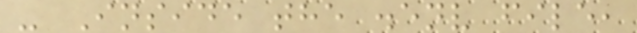- Inside the .env file,
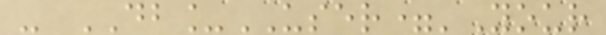- DB_USER='Your
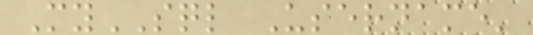MySQL Username'
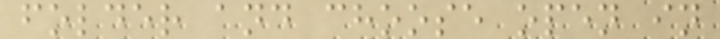folder and choose open in
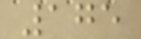175
